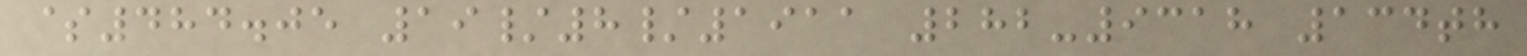$484.05 19/8/1911 282-9318 134th
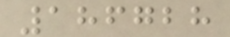186728
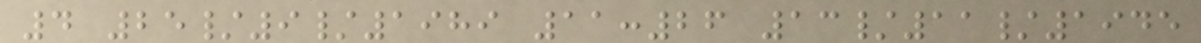4 25/9/1989 11:26 13/11/1945
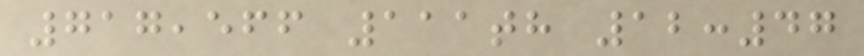717,566 111th 12:47
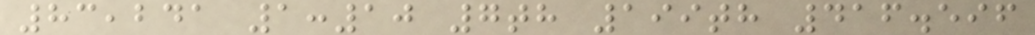83,241 1:10 7th 199th 416.596
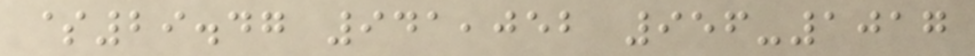$29.47 941,052 956-1017
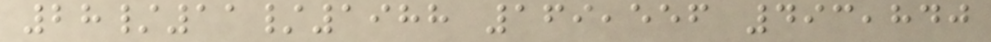28/11/1988 169,556 493,840
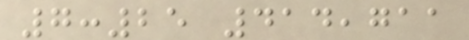7:25 414,711
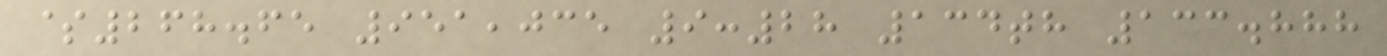$268.65 951,035 9:28 134th 133.888
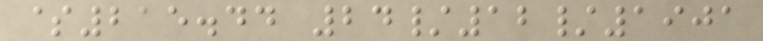$215.44 24/12/1901
